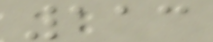113
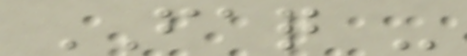FAQ -
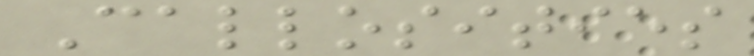Callosities
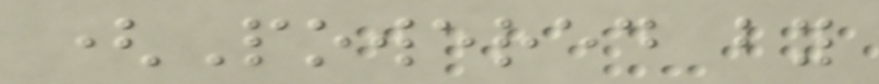(Powered by
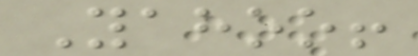Yahoo!
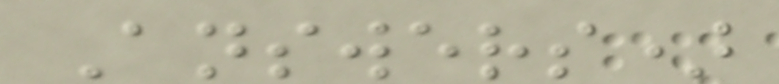Answers)
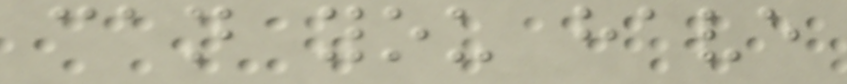can you have
